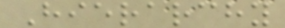Hierarchy
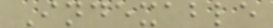Indexable
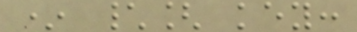* \[ key:
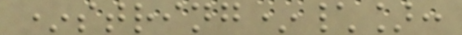*string*\]:
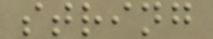string
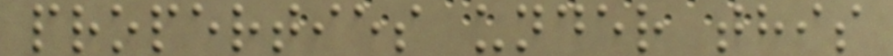properties under this
